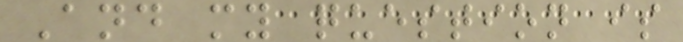And my question is
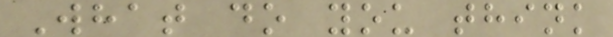What do you think
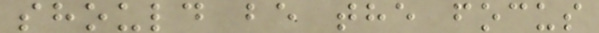should be the focus
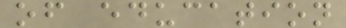of education
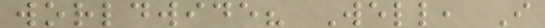worldwide? Well, I
